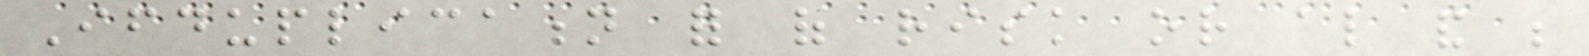Ifduplication for of risk or also and be
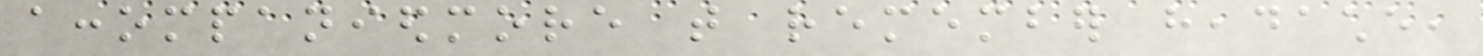accompaniedmore that remember headache,
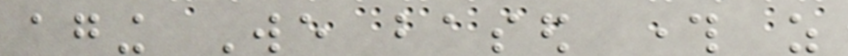aging We based through as
